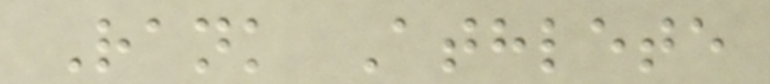Rank Athlete
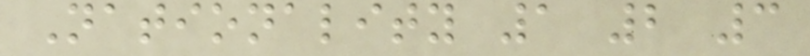Nationality 1 2 3
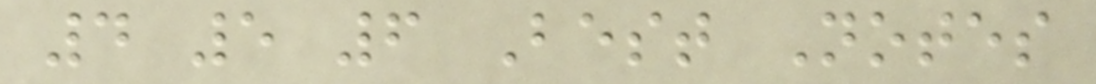4 5 6 Best Notes
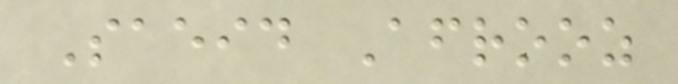Saeid Afrooz
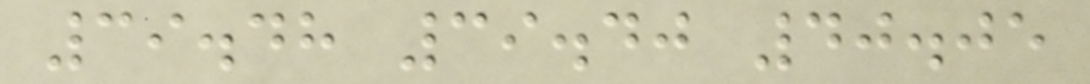39.48 39.40 40.05
